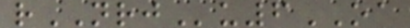rNRJu6OA
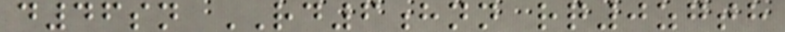d46sn RD6hnn rq0zgth
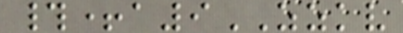#+a9ZZKV
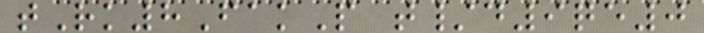tRk8FakP t/d9qe0
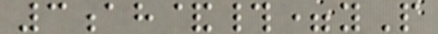3ah&#=yP
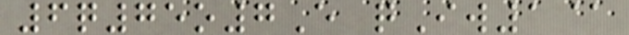6q75o7E qIw1@
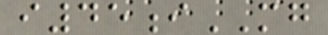i45iMG
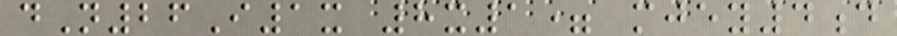dN26I1x 8x1= mjey4d
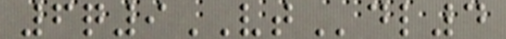6q9VTdl4
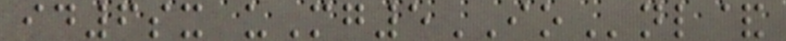id6sx uMg5IOnl&
